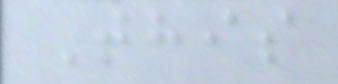This
